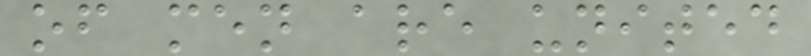of men are united
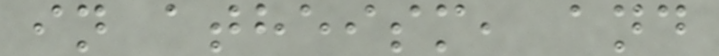in atheism, and
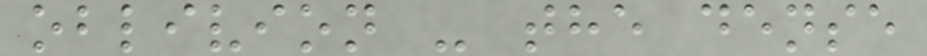oblivion - the dense
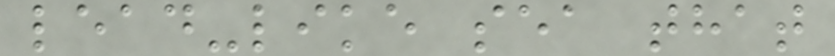lead-like sea that
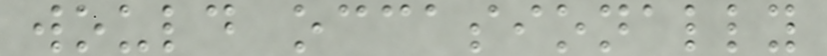would occasionally
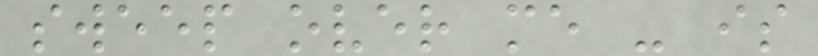sweep over me - is
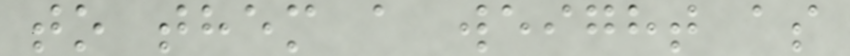to them a weight as
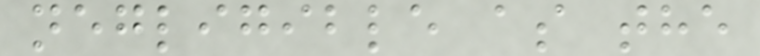negligible as the
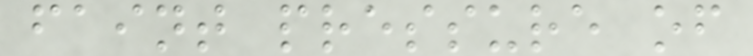faint pressure of
